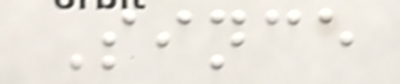Since
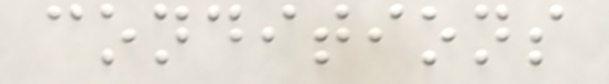conditions
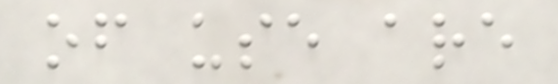of use are
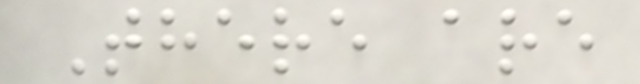There are
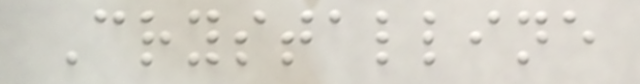Crystalline
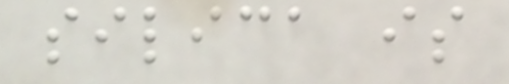silica is
